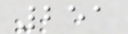251
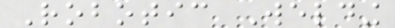Robotic Welding
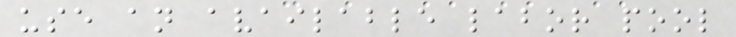use an available labor pool
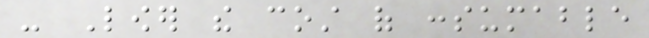- Lower the cost of consumable
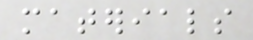materials
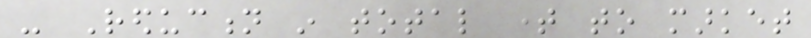- Reduction in total time to market
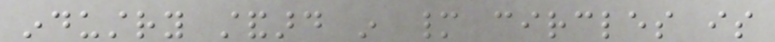industry standard in many circles is
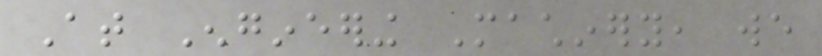At Engineering Machinery, we
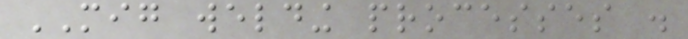MIG welding processes .
